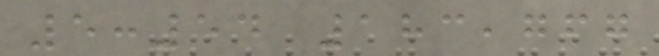5:54 183,767
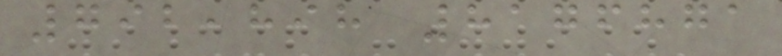792,898 8176871
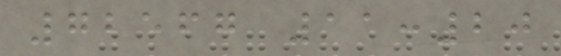72567 11:20
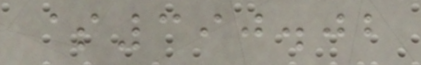$390.02
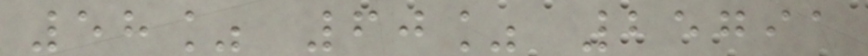58% 60% 25791
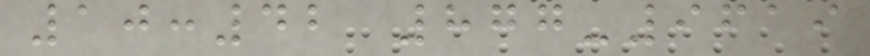10:42 877-9619
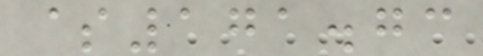$171.73
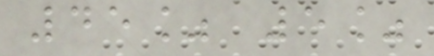45% 5%
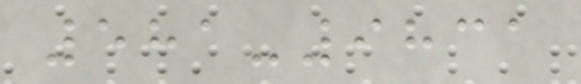581-9831
